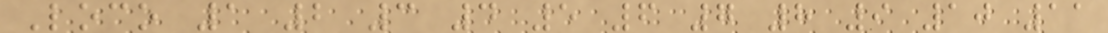Loco 1 2 3 4 5 6 7 8 9 10 11
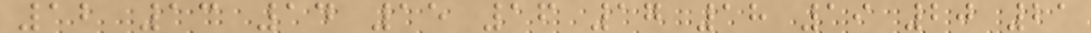12 13 14 15 16 17 18 19 20 21
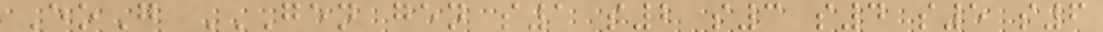EoG GEN GEN S1 S2 S3 S4 S5 S6
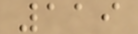119
